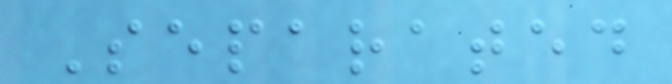Separated
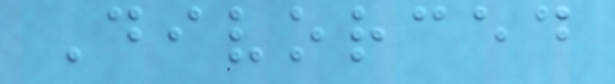Divorced
